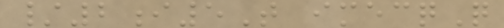/2i5T imecqQ
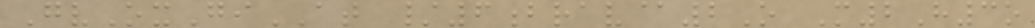GvOxGiAT /6brav@2O M2H3o
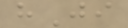hJi
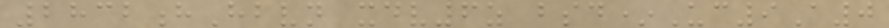2832hHbvn xdv6z bsd*Uc9A0
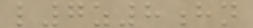l7z8hn
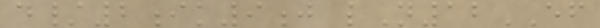d/2ik9j lN12EF
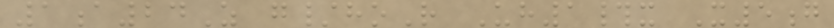1a24Z g/hoR Uh1#x X5g
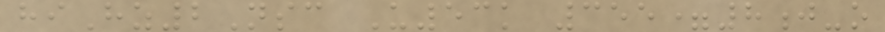hiHz2Nsc U53k 355=8j-o
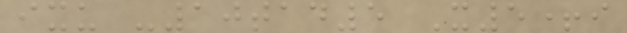ixu -10tad5 X5+i
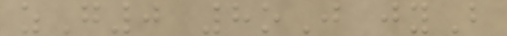zG0 8oJ jyB
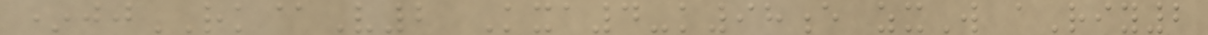*jjRK@V2 Kxa4-k98e zxW aRiy2
